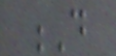D
